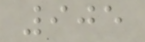905
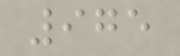975
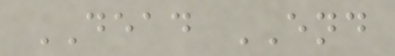DEAD END
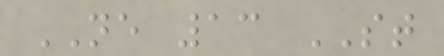NE 13 ST
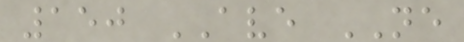150 AVE NE
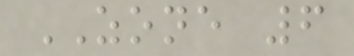ZONE 6
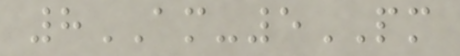8AM-5PM
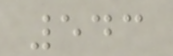543
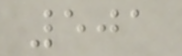501
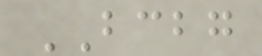BCBG
